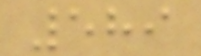589
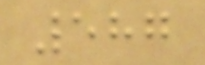587
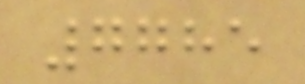7785
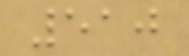510
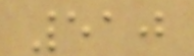510
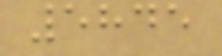5845
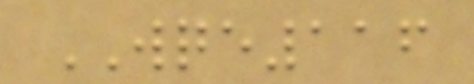WQE116
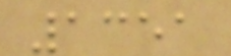1351
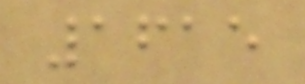1615
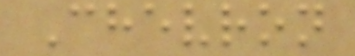Chevron
